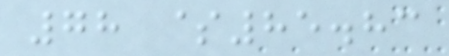78 $85.83
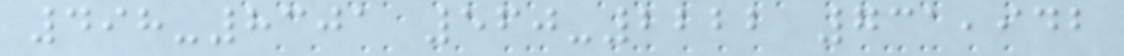498-8301 560-2222 731,942
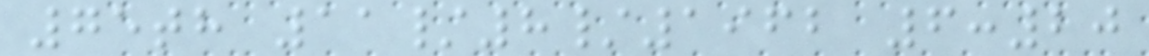75th 11/8/1962 6:20
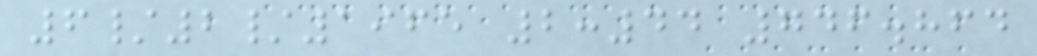6/2/1965 2:44 746.864
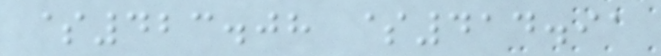$423.08 $414.91
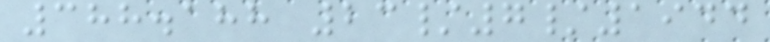388.188 23/7/1944
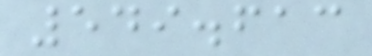549.613
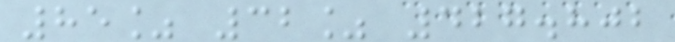85% 32% 427.802
